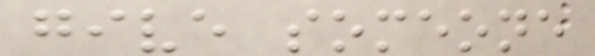give someone
